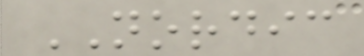NORDIC
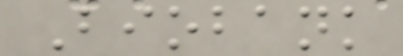Biobank
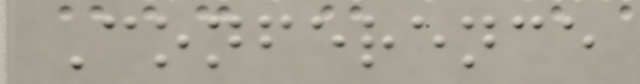Conference
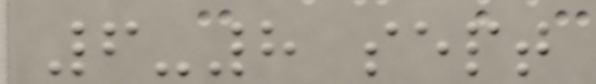6-8 sept
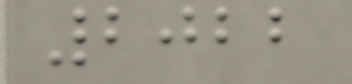2022
